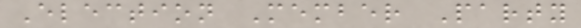Election Member Party
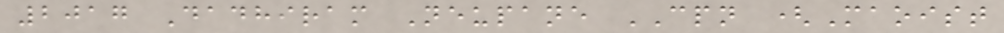2017 Dadhiram Neupane CPN (Maoist
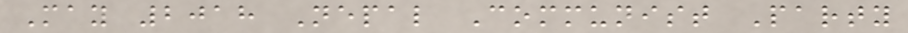May 2018 Nepal Communist Party
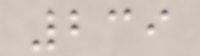239
